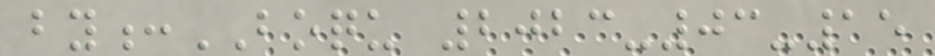by:BOQU 2023-03-15
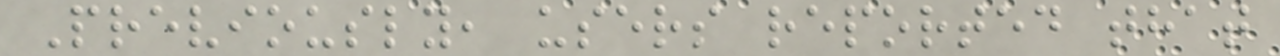Previously, users reported that
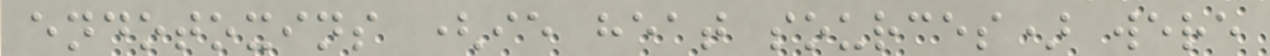endotoxins (ie heat sources) were
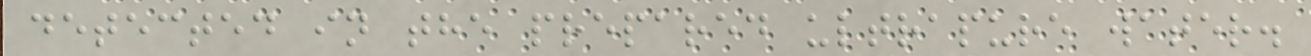detected in the prepared ultrapure water.
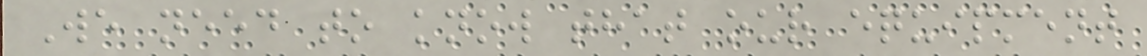We need to know that our equipment
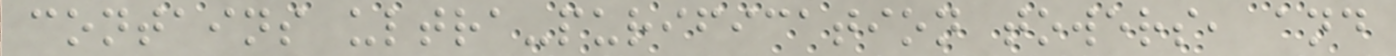contains ultra-purification towers, and
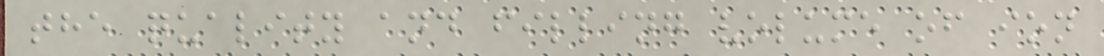the quality and filling volume of ion
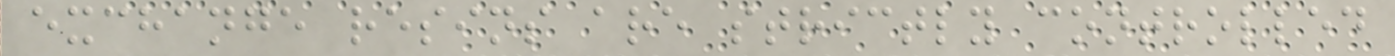exchange resins are strictly controlled
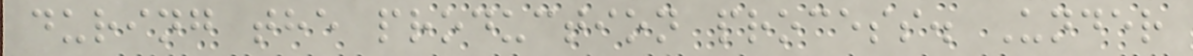during the production process. Under
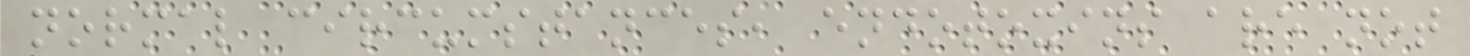normal circumstances, endotoxins are not
